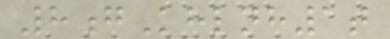8gKhlnh1t
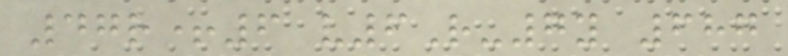47r+6 v6R-7y 687
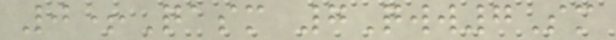0+Qasm 7Qww7Sm
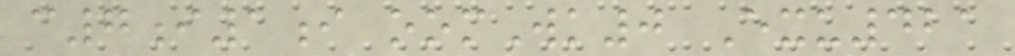c7i1i oomWk0 Exu421
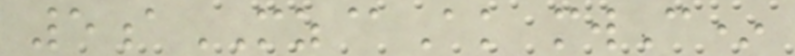5aMZ@Ak mwC*
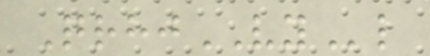QrhjVYl
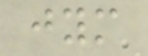jym
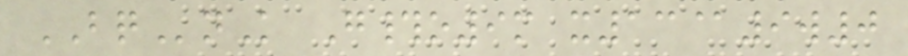BQnK G#o9m x13@9w0
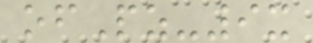ofPz-9x
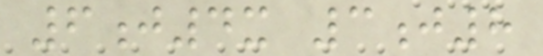6j4x 3j8
